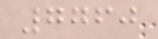7760
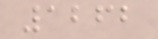1262
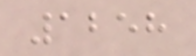1258
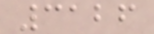3126
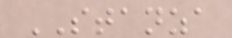STANZA
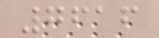7616
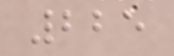225
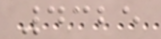4325
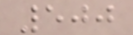500
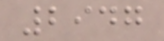2947
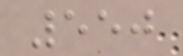550
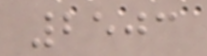2503
